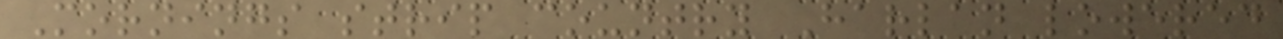Mornings strip country Harlan lowered
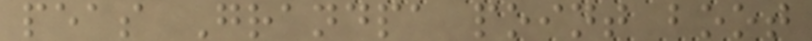peas Grandpa point boot
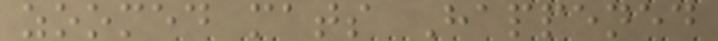zoomed mats Happened
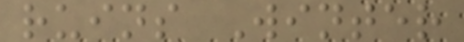ruins Winter
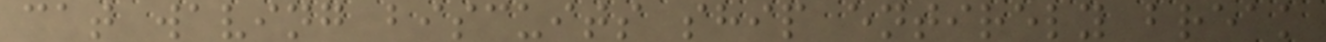cat waving biscuits ship entirely break
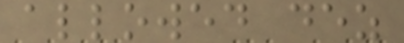allowed dez
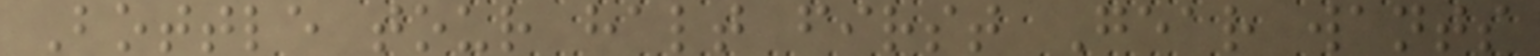Bottle tour halt first Gear wants
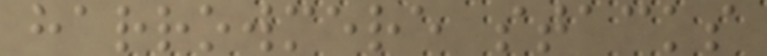harrowmere stacks
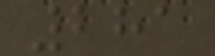281
